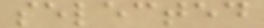selected
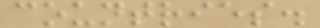countries.
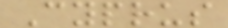Cyprus
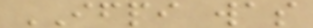IFPI was
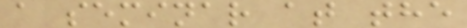a seminar at the
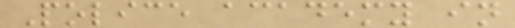Police academy in
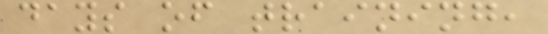days of training,
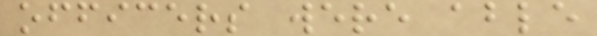officers were able
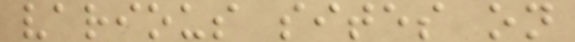various sites on
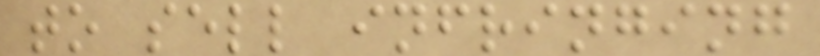to sell infringing
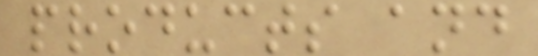products and
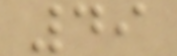49
